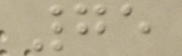75
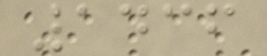1436
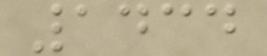1434
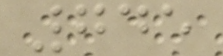745
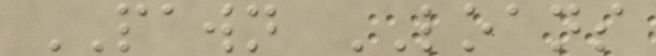PAWN LOANS
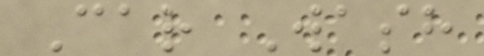Car Wash
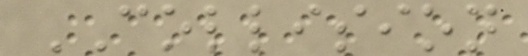COLLISION
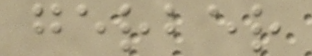gerber
